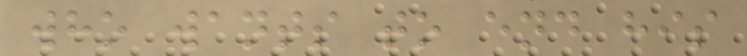who wants to end his
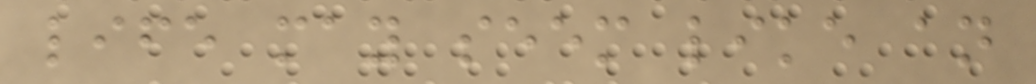life may seem like an
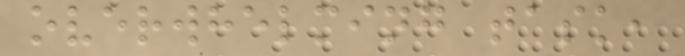overwhelming task,
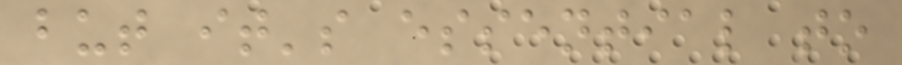but it's essential to
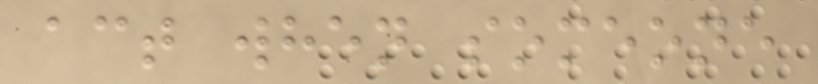act when someone
